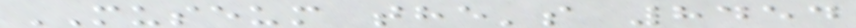MUSEUM the's 8454
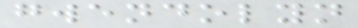gwendolyn
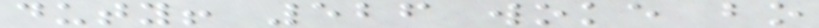duty! 526 woke bo
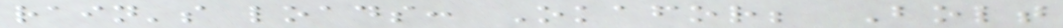rain's loads: Okafor; Bolt
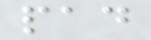pad
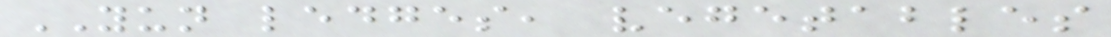YUN ledges, vegetables
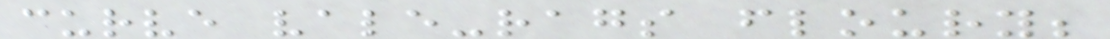curve vale-rags floury;
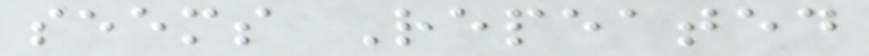seems Repeated
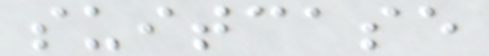suitcase
